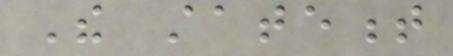The statement
